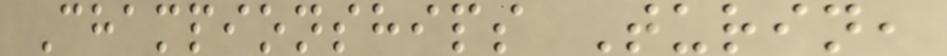Championships Turin,
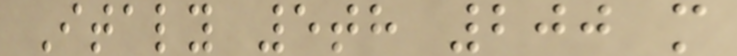Italy 5th 200 m
